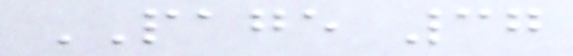PAGE 37
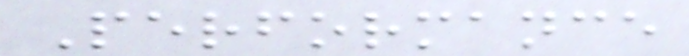Performance
